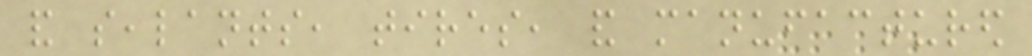and sealants, tires, and manufactured
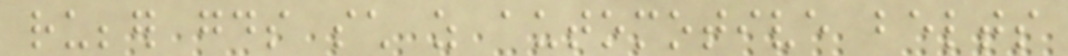rubber goods such as automotive belts
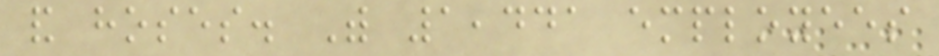and hoses. With 1,441 employees
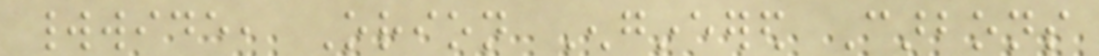worldwide, Orion Engineered Carbons
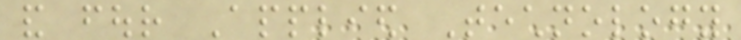and four Applied Technology
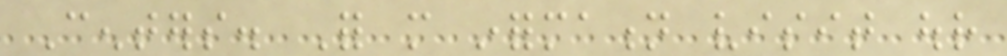Centers. For more information visit our
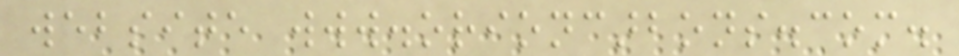website www.orioncarbons.com.
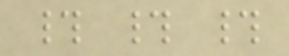# # #
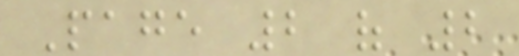Page 2 of 2
